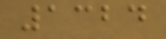1324
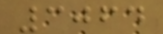3064
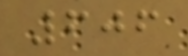606
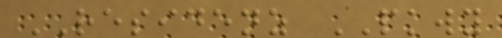RESIDENZ PKWY
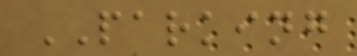PARKING
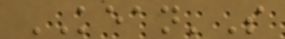KEAN'S
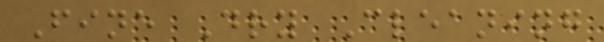Fine Dry Cleaning
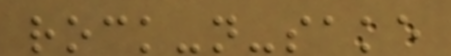rock-n-sake
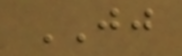JJ
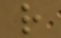r
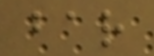bar
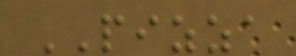PIZZA
